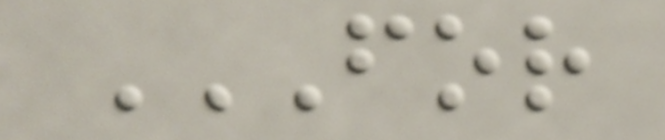FOR
